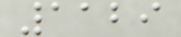1129
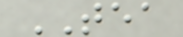TEA
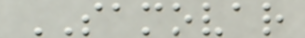SAMOVAR
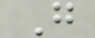G
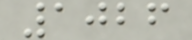1026
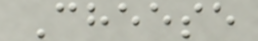Cheese
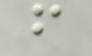f
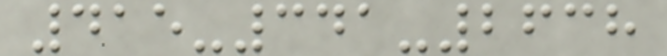415-341-2638
